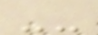--
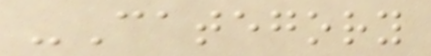-Category
